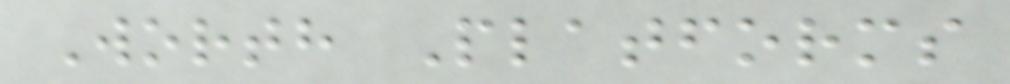Worth Platforms
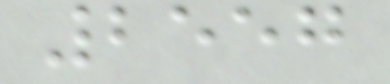2557
